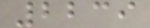2239
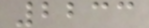2233
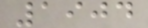1904
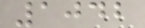1042
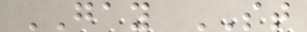GAY ST
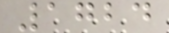1724
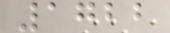1722
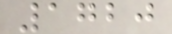1720
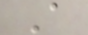A
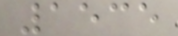1535
